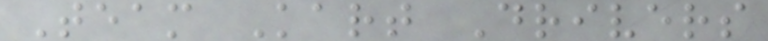Team Kart Drivers
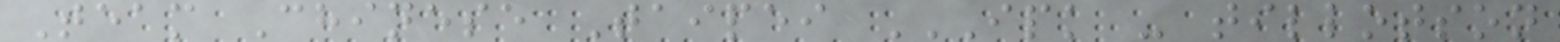Team Chinese Taipei IPK - TILLOTSON
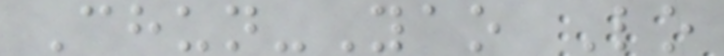Chun-Yao Lo
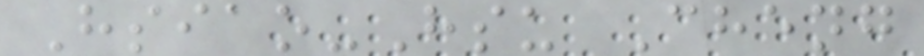Hsiao-Hsu Cheng
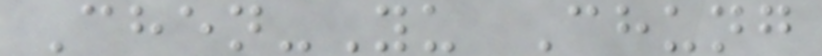Chen-Yu Chung
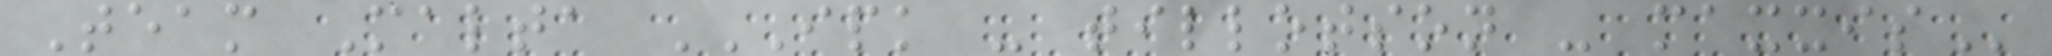Team Malta IPK - TILLOTSON - MAXXIS
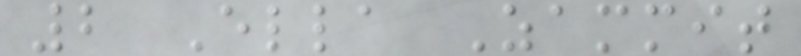2 Ella Zammit
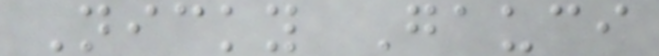Nicky Gauci
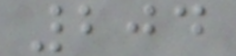204
